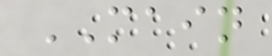MAIN
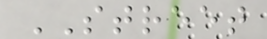STREET
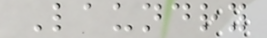Laundry
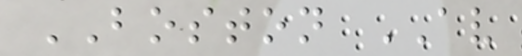BOSTON AV
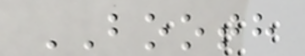BOOTH
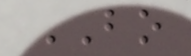BO
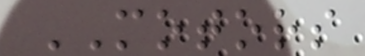MOTORS
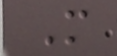M
